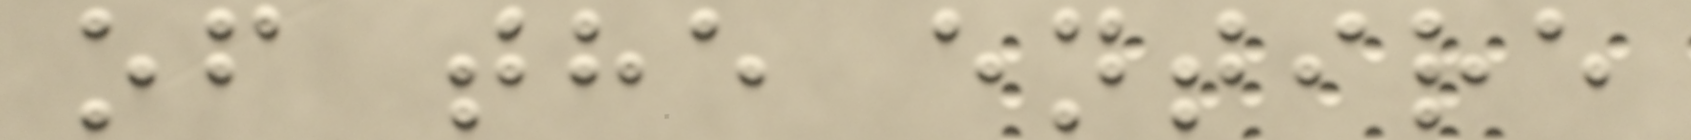of the entire
